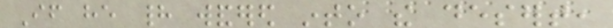If he had wandered into the desert,
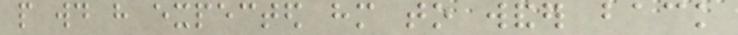people would have expected him to wander back
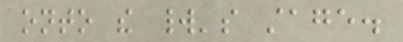onto the world's stage.
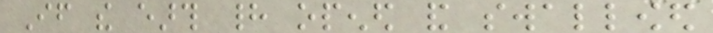If the earth had opened and swallowed
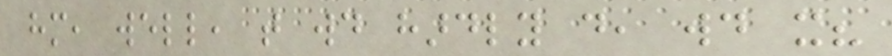him, well, that would hardly do, would it?
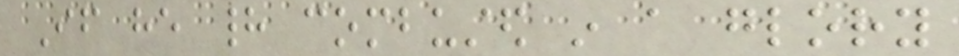If he had combusted in a glory
